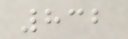832
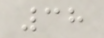38
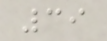39
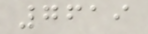7619
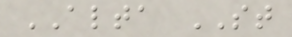ALTA ST
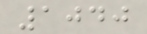1040
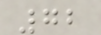72
